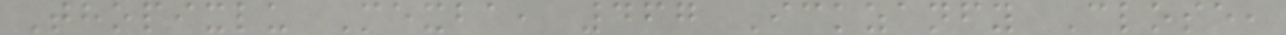Thopixlu Mexba, 467 Ickzanfy Close,
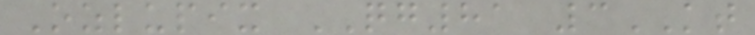Ozlupix QG81 3KT
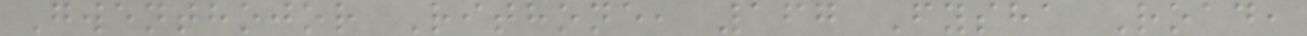Gwenthojor Rithone, 167 Fysha Road,
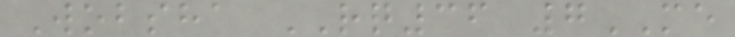Wobsha RQ36 7ME
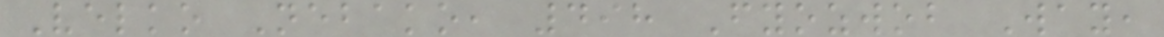Velko Nebako, 498 Fyozwob Way,
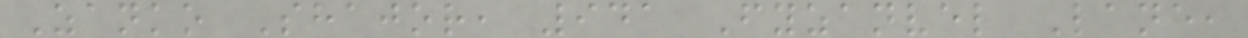Zanko Shajor, 941 Fyzanvel Lane,
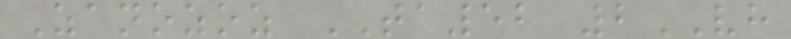Zanozoz TA52 2VH
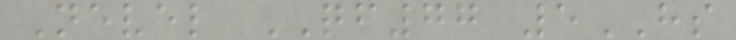Nevel QF77 5HS
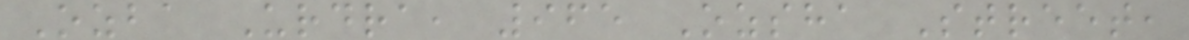Ozba Urdra, 965 Ozsha Street,
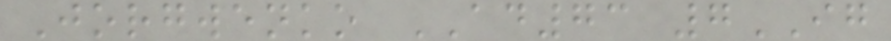Jorgwenko AD73 7IG
